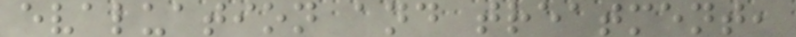evaluation and treatment,
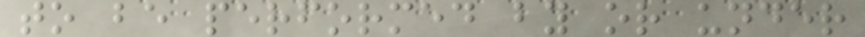to be performed by or under
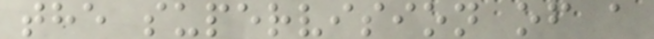the supervision of a
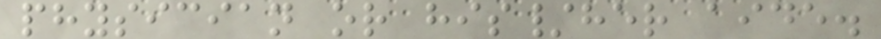physician or his/her aide.
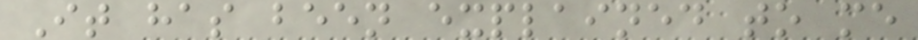It has been explained to me
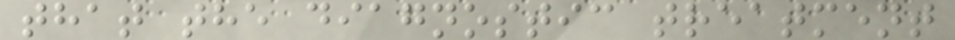that the diagnostic treatment
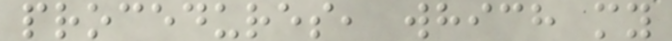procedures, which my
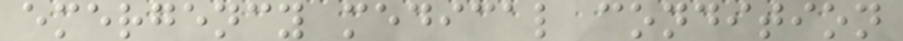emergency medical condition
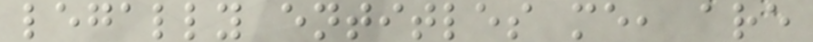legally entitles me, are
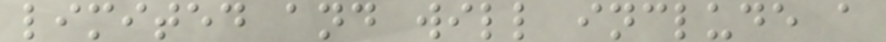limited and will include a
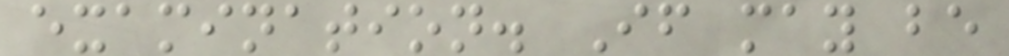examination. If may be
